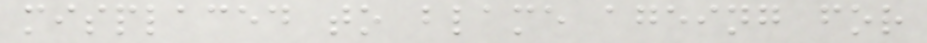misplaced to blame ageing for
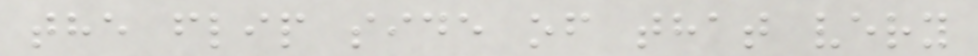the flip side of that very
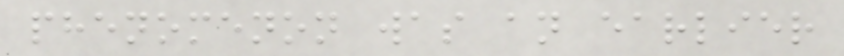phenomenon was an earlier
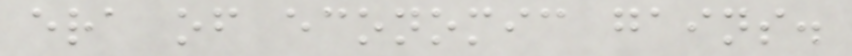era of economic gains.
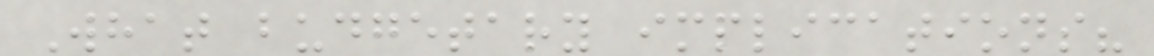What budgetary implications?
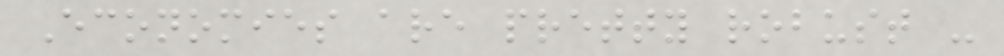Economies are pretty robust -
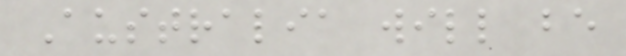Australia will be
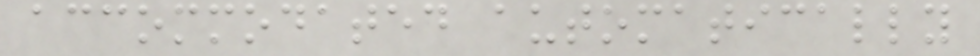accommodated automatically
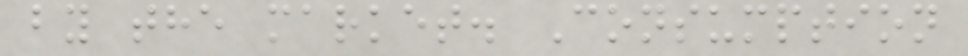by the market. Consumption
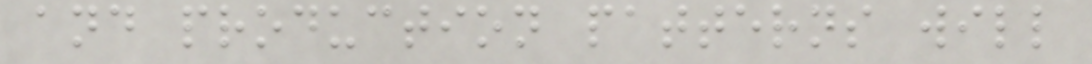and production patterns will
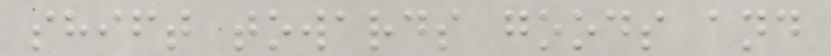shift towards goods and
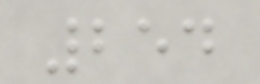254
